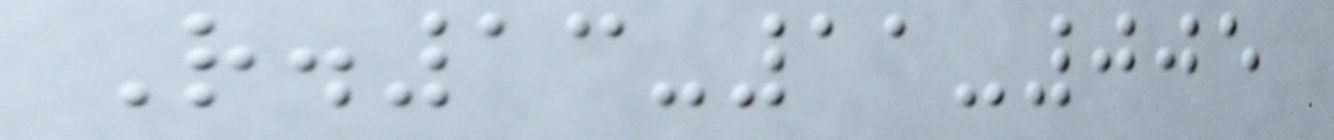R.13-11-005
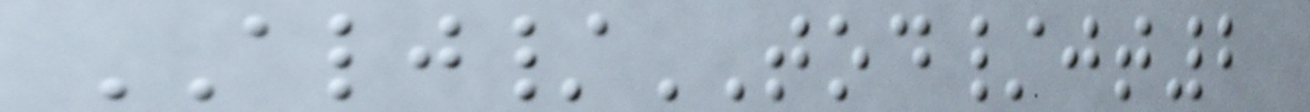ALJ/TOD/jt2
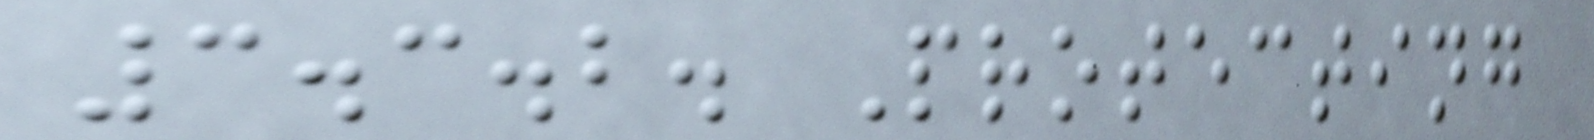3.3.2. Protecting
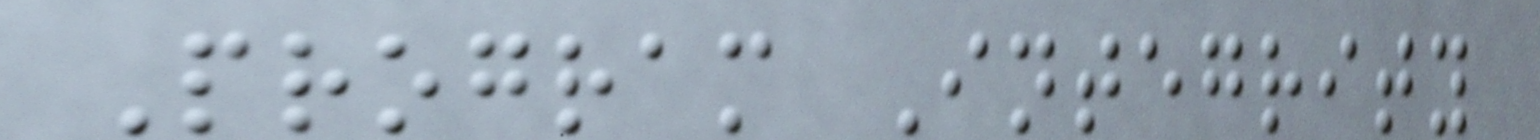Program Integrity
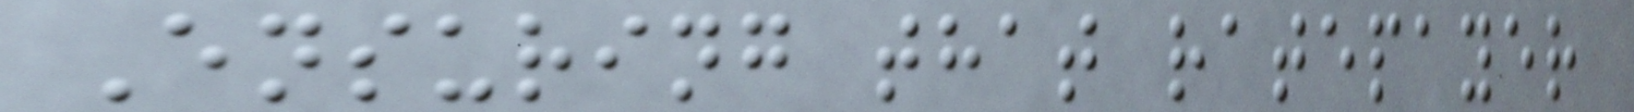Ensuring that ratepayer
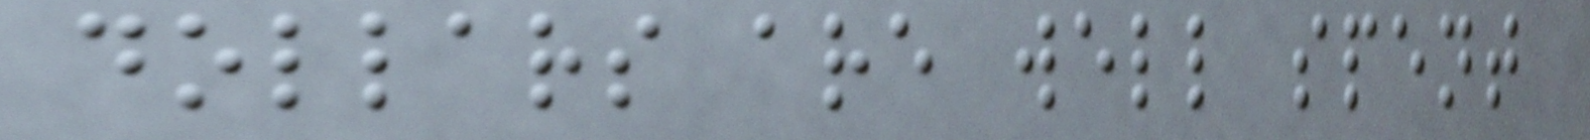dollars are well spent
